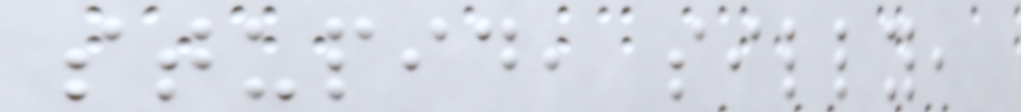stupid, silly,
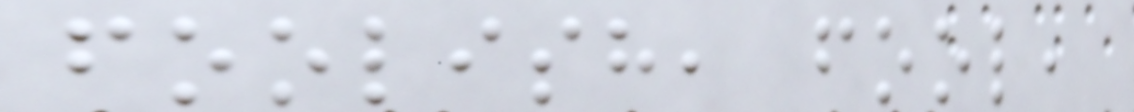foolish, fool,
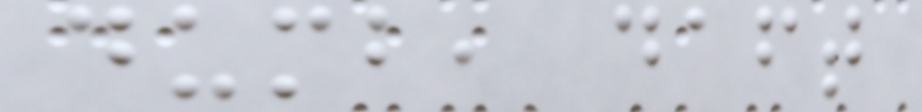dumb, daft
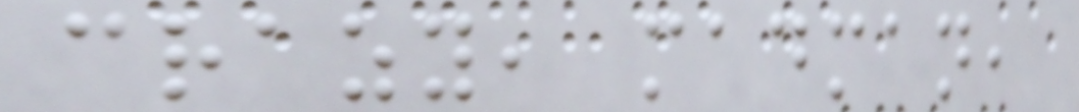crazy, madman,
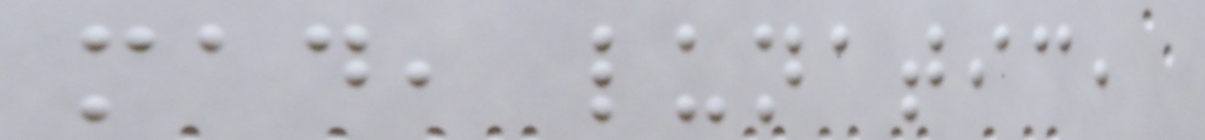mad, lunatic,
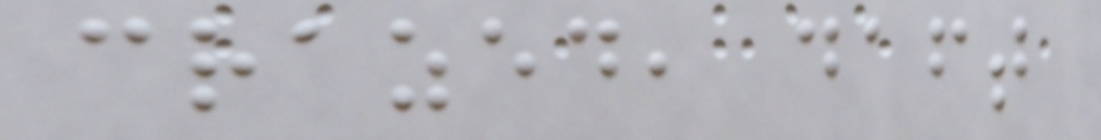crazed, daft
